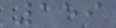159
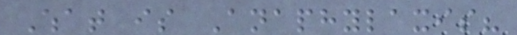What is Anaphylaxis?
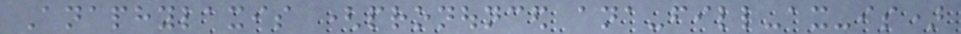Anaphylaxis (pronounced ana-fill-ax-is)
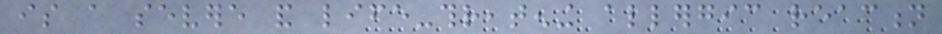is a severe and life-threatening allergic reaction
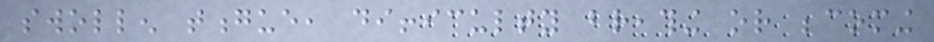swollen tongue, difficulty breathing or becoming
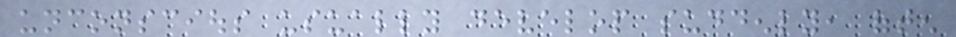unconscious usually develop suddenly, often
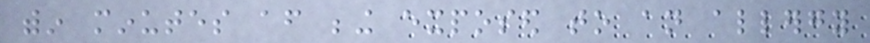within minutes after being exposed to an allergy
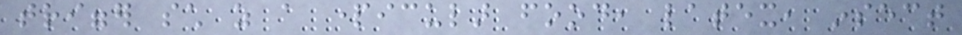trigger such as a particular food, latex, insect
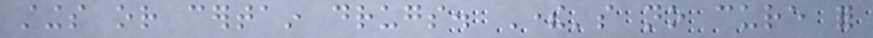stings or certain drugs. There's no cure for
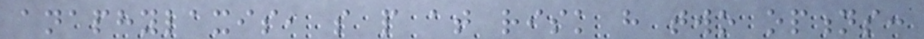anaphylaxis, so people at risk have two options:
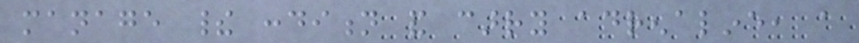manage their condition and carry adrenaline, a
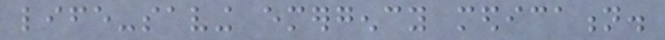life-saving emergency medication.
